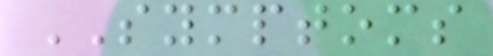SYMPTOMS
